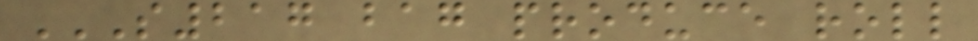S217 BAG PRODUCE ROLL
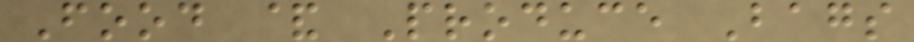Food & Produce Bags
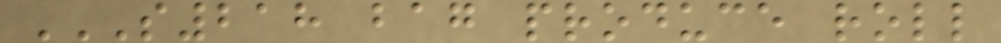S218 BAG PRODUCE ROLL
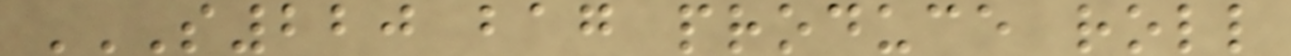S220 BAG PRODUCE ROLL
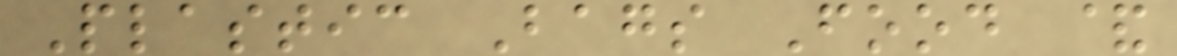Plastic Bags Food &
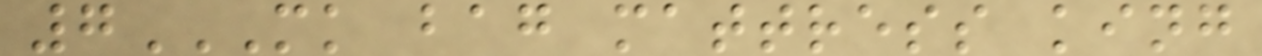7MK BAG MATTRESS KING
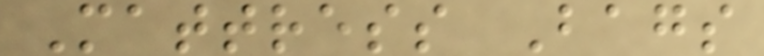Mattress Bags
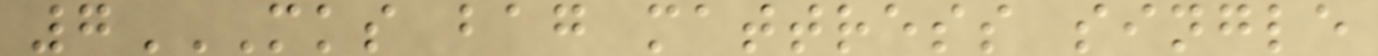7MKS BAG MATTRESS SINGLE
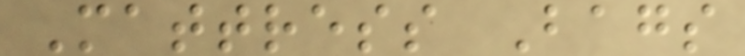Mattress Bags
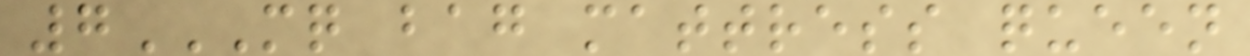7MQ BAG MATTRESS QUEEN
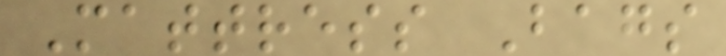Mattress Bags
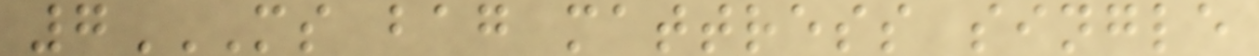7MS BAG MATTRESS SINGLE
